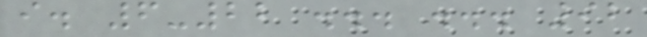i. 6-22 ... ... 92
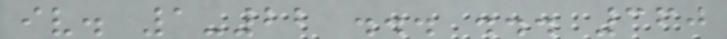iv. 1-22 ... ... 360
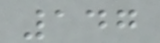147
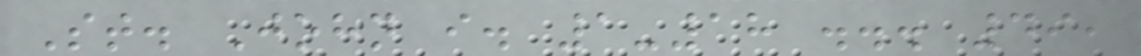St. John i. 1-18 ... 49,
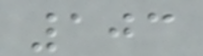103
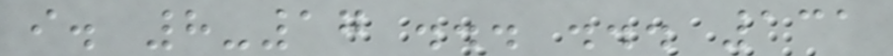i. 8-17 ... ... 131
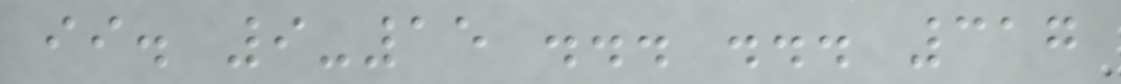ii. 9-15 ... ... 317
